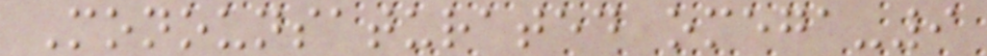Monounsaturated omega-9
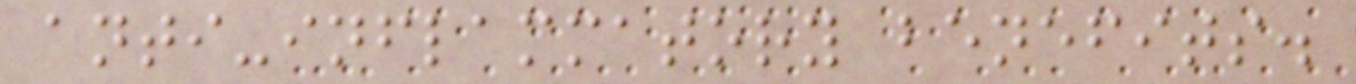anti-inflammatory benefits.
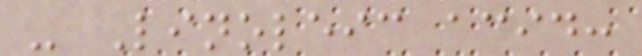- Linoleic acid:
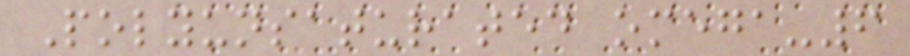Polyunsaturated omega-6
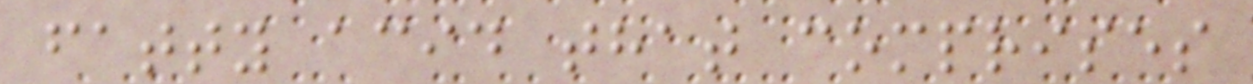fatty acid that comprises
